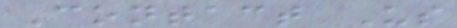Contact Us
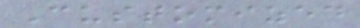Customized
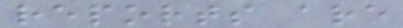reports are
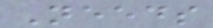Needs
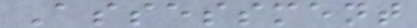Assessment
